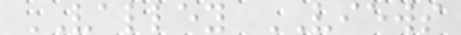VALLEY VIEWS
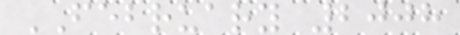FEBRUARY 2008
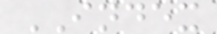INDEX
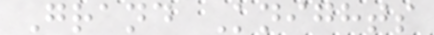Grand Knights
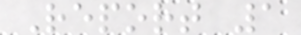Report 1
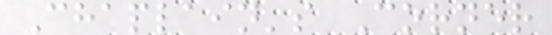Chaplain's Corner
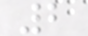2
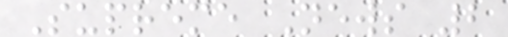Supreme News 2
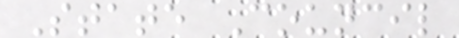State Council
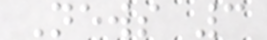News 3
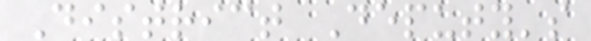District Deputy's
